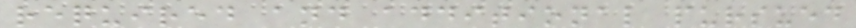required and additional pursued
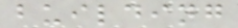building
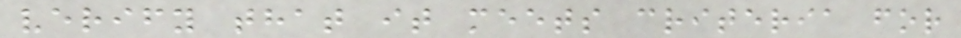verify that it meets criteria for
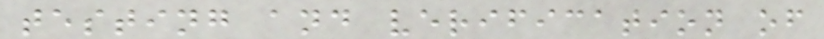testing and verification of
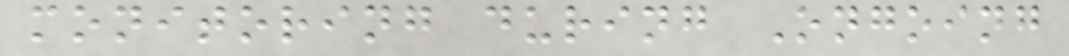monitoring during Ongoing
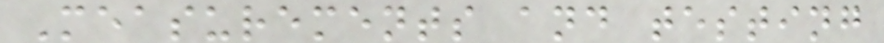Measurements and testing
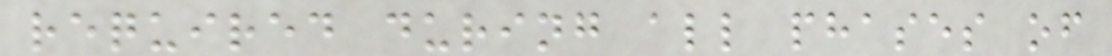required during all phases of
